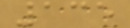135
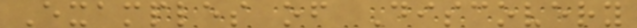Examples of Discovery
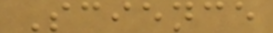Science
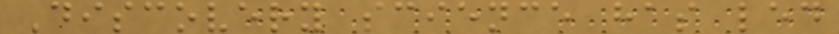Discovery science has led
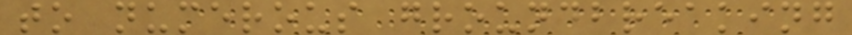to numerous groundbreaking
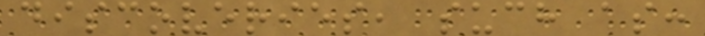discoveries, such as:
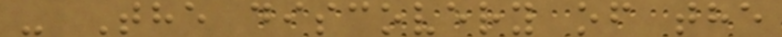- The discovery of the
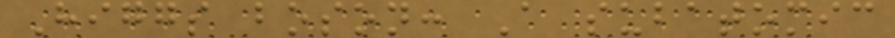Higgs boson: A subatomic
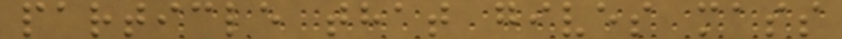particle that gives mass
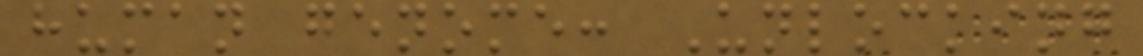human genome: Unlocking
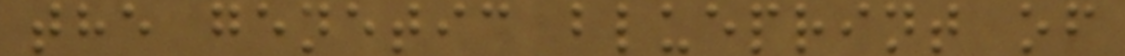the genetic blueprint of
